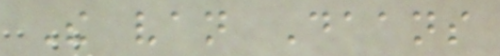The van Daans
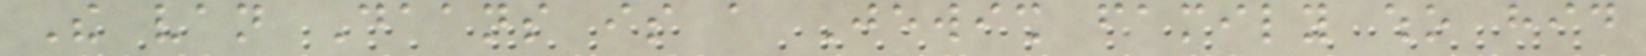The van Daans is a Jewish family who hid
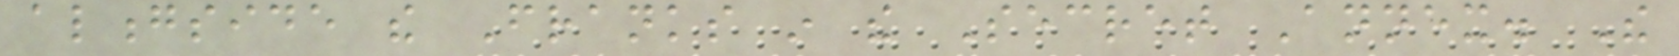alongside the Franks in the Secret Annex. The
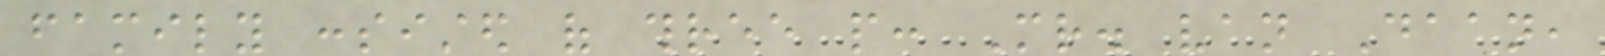family consisted of three people: Mr. van Daan,
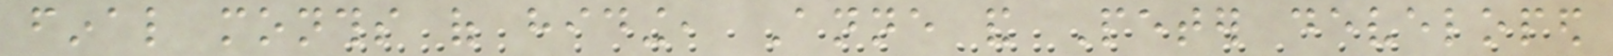final months of hiding, Anne and Peter developed
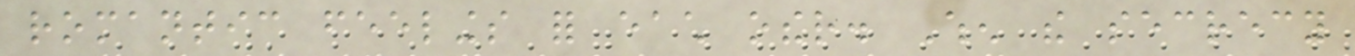romantic feelings for each other. When the secrecy
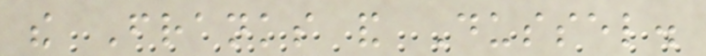the Franks and Dussel.
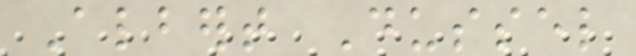Albert Dussel
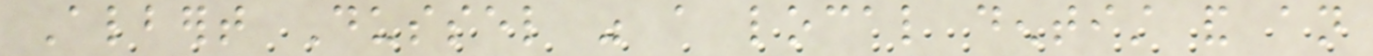Albert Dussel was a local dentist and an
